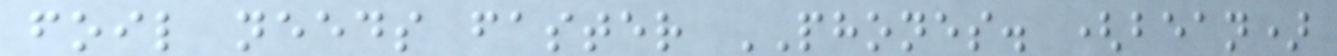foil needs faster PHONES. (bean)
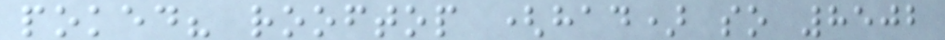poked? rooftop (had) so 8502
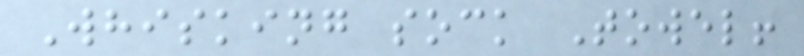Whisking sock Towel!
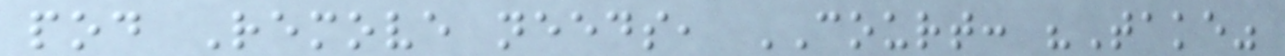pod Remove needs, COURT: "Take"
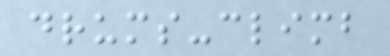drums-climb
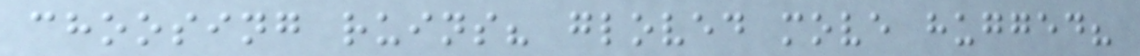choosing ruins? gloved move hugged?
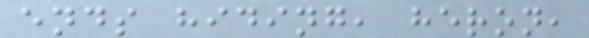ends hiding, heron,
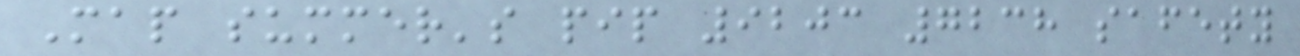Map summer's pip 9203 7238 safety
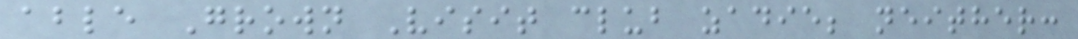able Grown Visit club zadie; neither:
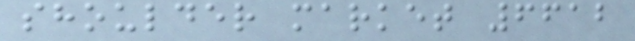shoulder market 6612
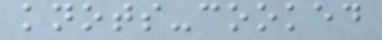knots-cooked
